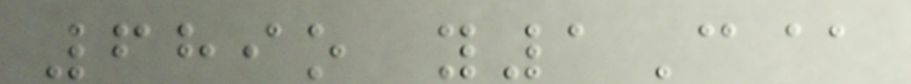689o y1C@
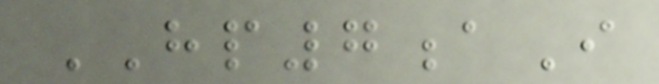HP7aI
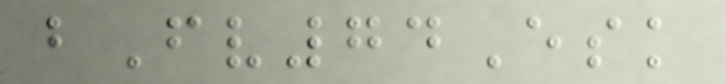bFv74Esk
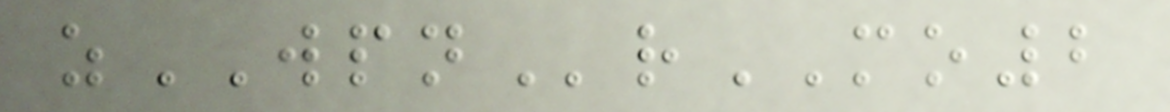zWPNrMO2
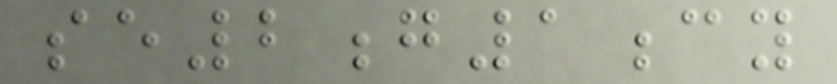se2g1cy
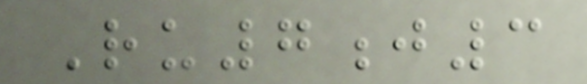Ru7j3
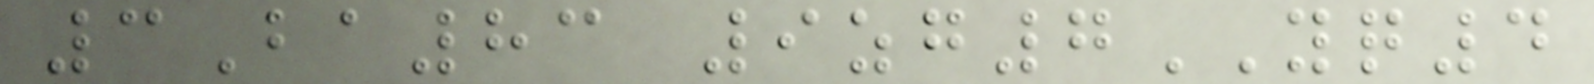3Ba83 9zg7YQ4
